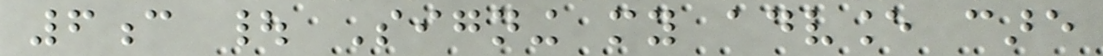6c | Signing my advance care
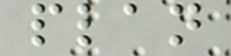plan
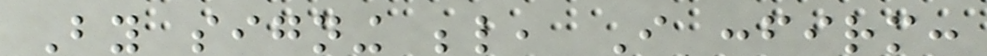By signing below, I confirm:
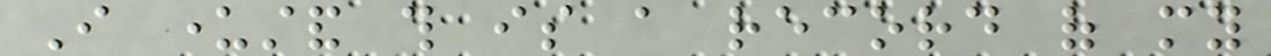I understand this is a record of my
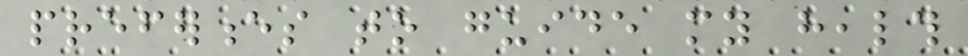preferences to guide my health
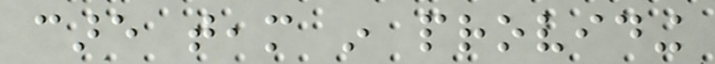care team in providing
